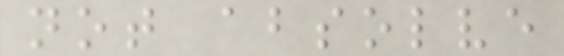not absolve
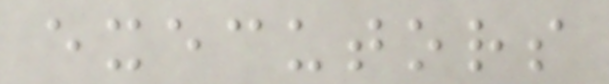executors
